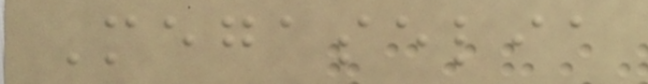Megaselia
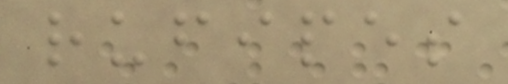rufipes
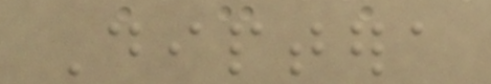Diptera
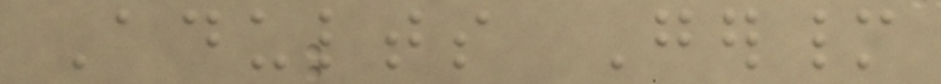Adults Germany
